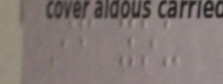If you
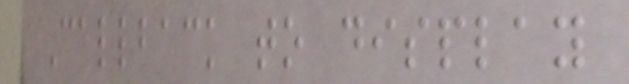Callback to display
